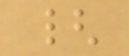{
